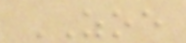ZOE
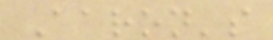Aaron's
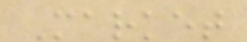Market
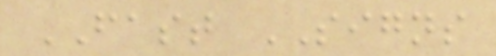FAST SIGNS
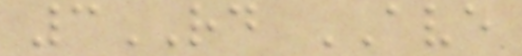3RD AVE
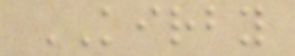KIRBY
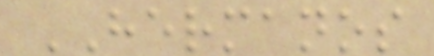HERMANOS
